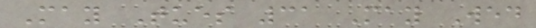May Tues 31 May Wed
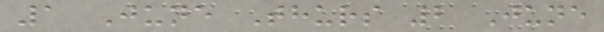1 June Thurs 2 June
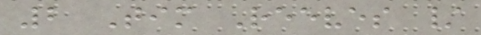2 Tim Reeves /
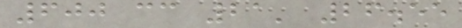600 cc 21' 26.55
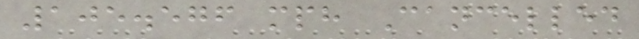105.576 mph Cancelled
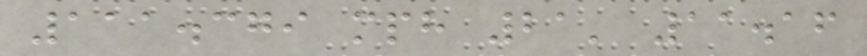111.379 mph 21' 11.16
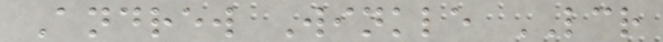Andrew Winkle LCR
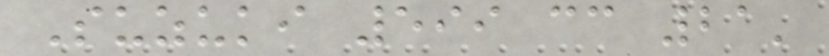Suzuki 599 cc 21'
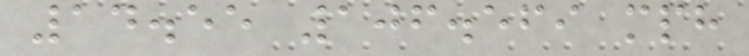14.55 106.569 mph
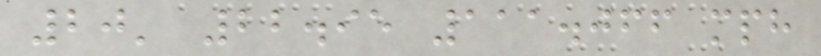20' 22.95 111.066 mph
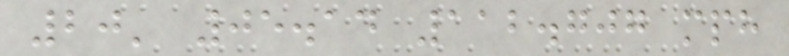20' 05.14 112.707 mph
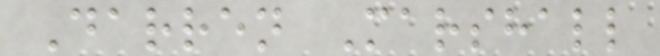Darren Marshall
